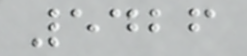5426
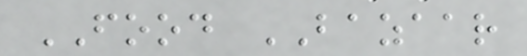FOOD BAZAAR
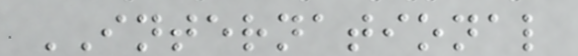INTERNATIONAL
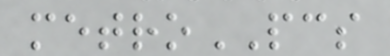metroPCS
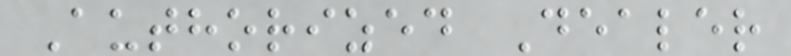Authorized Dealer
